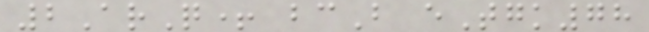2ArQ+ bcB eTgk78
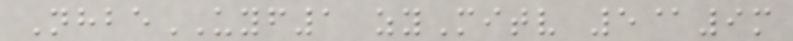NhbeUYF1 zyMitv 5@9m
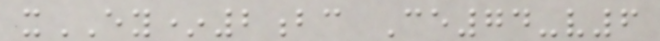xEY*2bc Ce74-v6
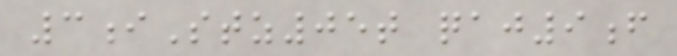3iStz05t qaj9f
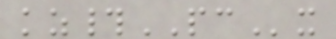kz#PCx
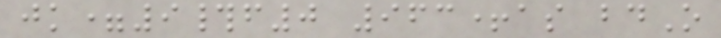jk=9#f0 963+as bdO
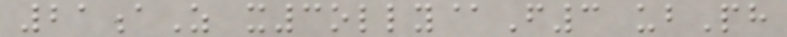21aZ x3olly@F3 ubPh
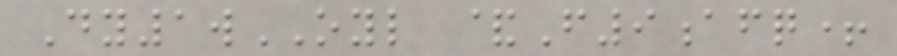Dy1wOYL &F9afq+
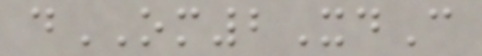dOM2XdC
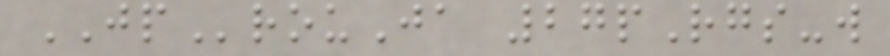JProuJa 27pRgs-w
